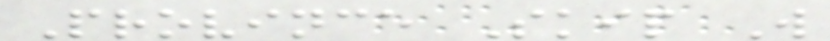Province Skip W
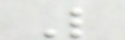L
